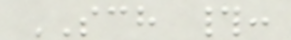SCH #:
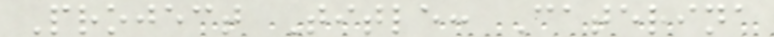Project Title: Caterina
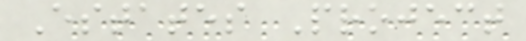Estates Project
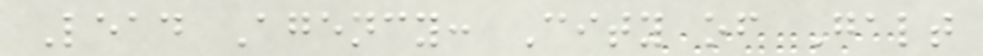Lead Agency: City of Galt
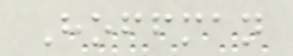Hoffman
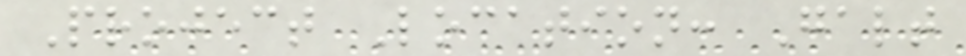Project Location: Galt
